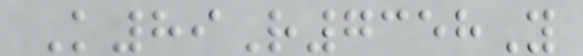K89R7358Y
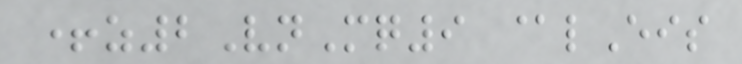+z2VnMq9 @lEis
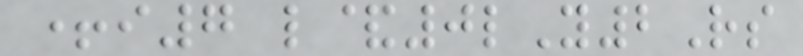+i7 l&0lY2Rs
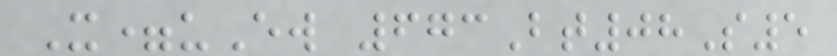X=uEw 673Bt08S5
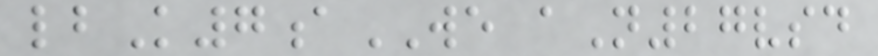lbK7aWE aN27vsd
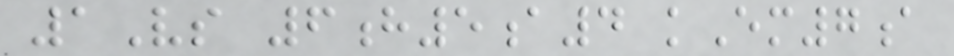1Vs 6h5a4 kEm7a
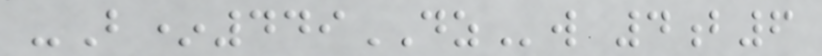-B*449DZw 4b6
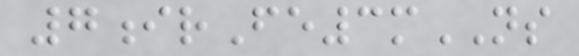7irFe3mNS
